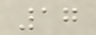17
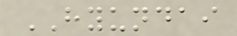HYUNDAI
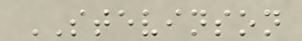STEVINSON
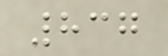837
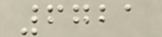6721
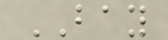BAY
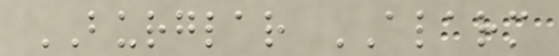BURGLAR ALARM
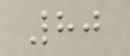80
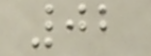02
